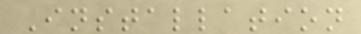Installation
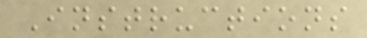Instructions
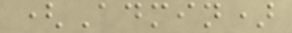(Admin)
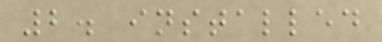2. installed
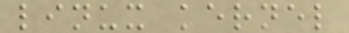linux kernel
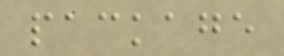package
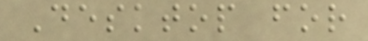Desktop for
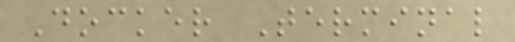Docker Terminal
